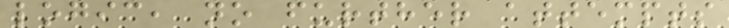logic, no further attempts
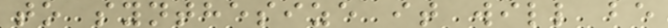to synthesize it will be
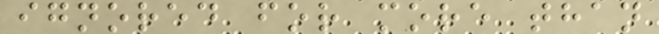ignored for more than
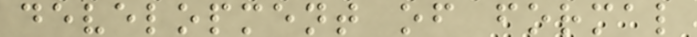development of formal
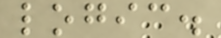logic.
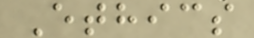Ethics
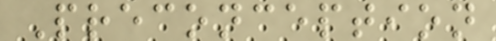Preconception
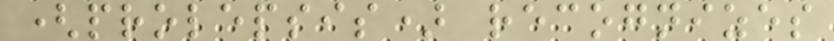(prolepsis) recognizes
